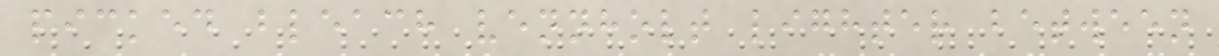picked bleach vennholt lighter between
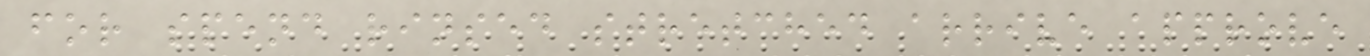for spend rinsed stretched arrive approve
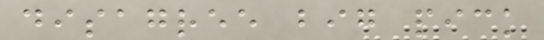disagree big pick
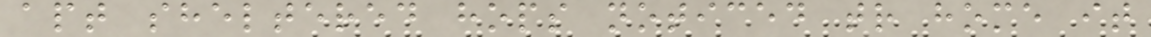apt sheltered hops noticed tr home it
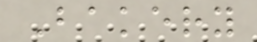Bakery
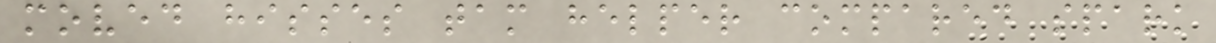moved hisses tam helper compared spark
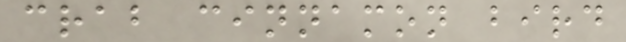crab cinnamon bird
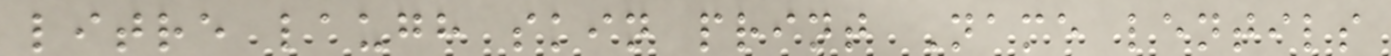litre laugh skin print Name lentils
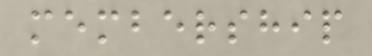membership
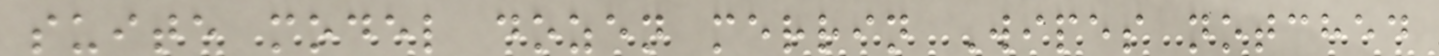suite model dozen merrin Wipes notched
